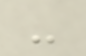-
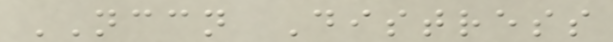NCCN Distress
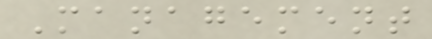Management
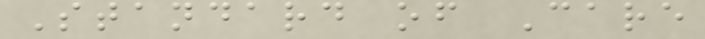Standard of Care
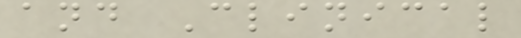and Clinical
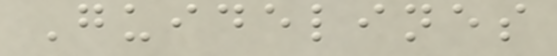Guidelines
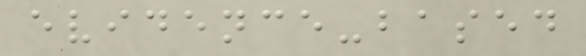evidence-based
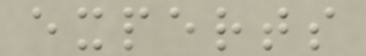experts
